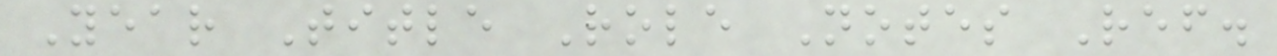Year Title Role Notes Ref.
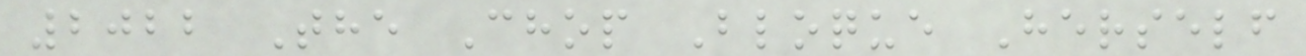2022 The Chop Bloque Herself
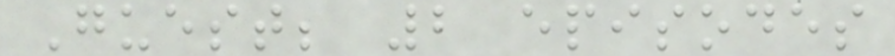Guest; 2 episodes
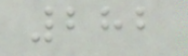282
